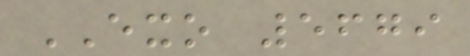EXO 5679
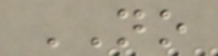NO
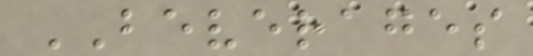BEVERAGES
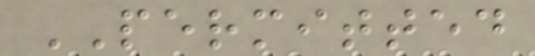PERMITTED
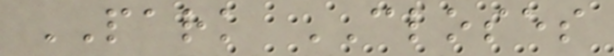PARK CLOSES
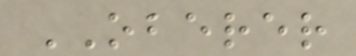OBERER
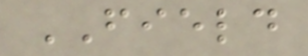FIELD
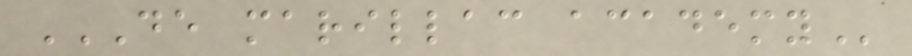DE MARILLAC ACADEMY
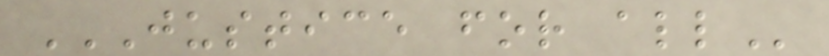JUSTICE FOR ALL
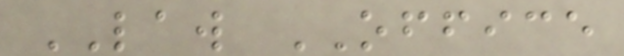LAW OFFICE
